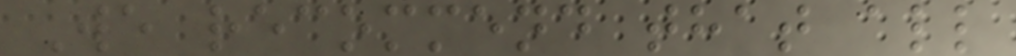We recommend that all
